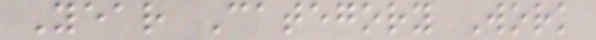Year Category Work
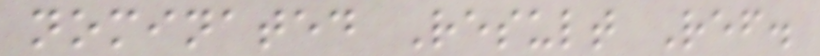nominated Result Ref.
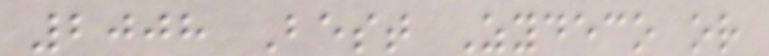2008 Best Zydeco or
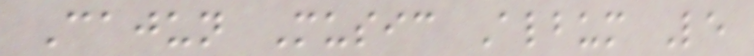Cajun Music Album Le
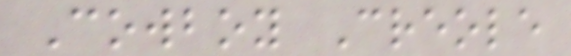Cowboy Creole
